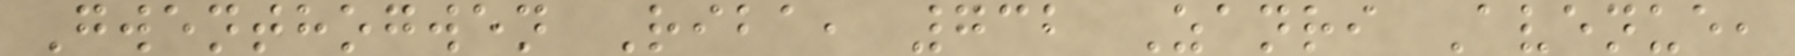Gwenthogwen Riba, 732 Zanri Avenue,
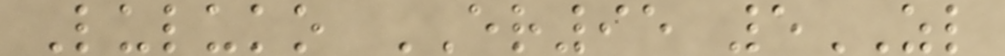Luluko ER95 5ZL
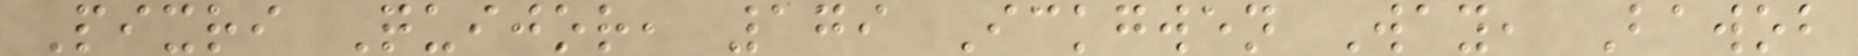Pixri Quijor, 179 Ickgwen Way, Bawob
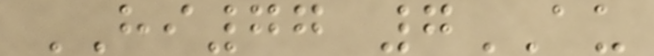HI77 7AU
